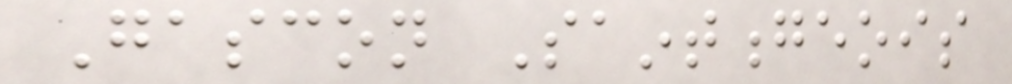Gascon Saintongeois
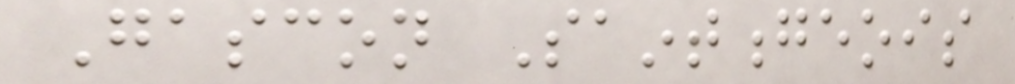Gascon Saintongeois
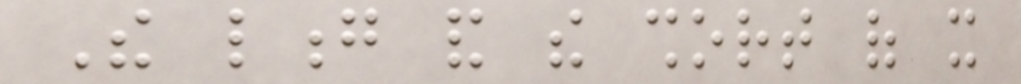The long and the short of it
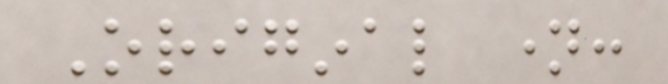Original name:
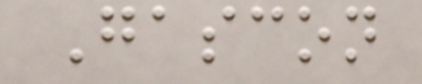Gascon
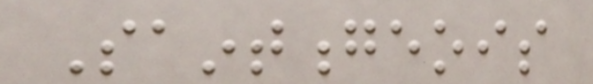Saintongeois
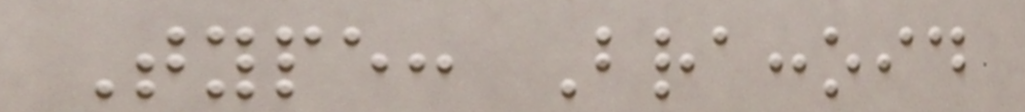Type: Braccoid
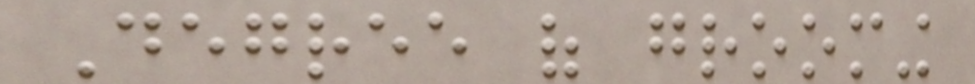Degree of grooming
